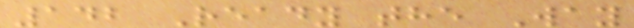142 Ready the Way
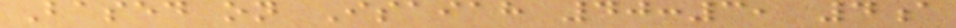Based on Isaiah 40:3, 4a
